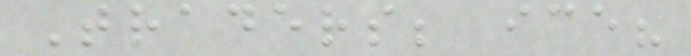Traders; ice?
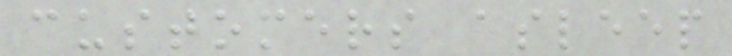customers asleep
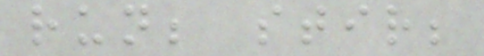run; stir;
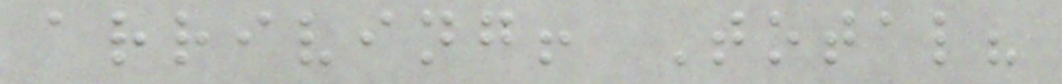arriving! Total?
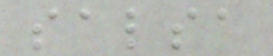salsa
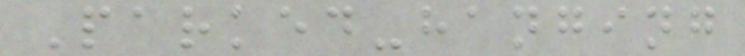Parked-hanging
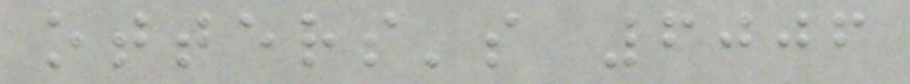otters's 6006
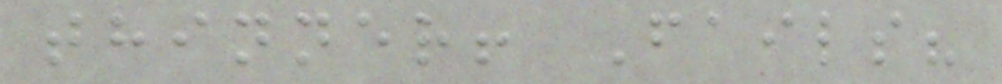thinner! Fails?
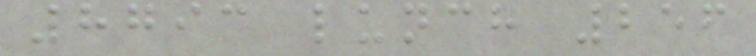8793 lunch 256
